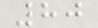80
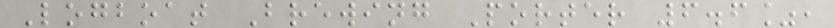Logboat Brewing Porter 6.6%,
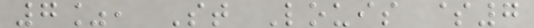7%, St Louis $7
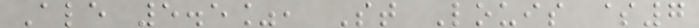Ale 5.5%, St Louis $7
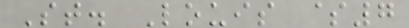St. Louis $7
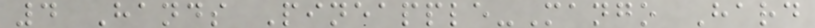4 Hands Pineapple-Mango Hard
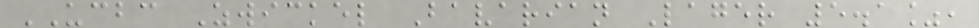UCBC Zwickel Bavarian Lager 5.1%,
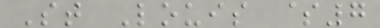St Louis $7
